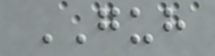GUH
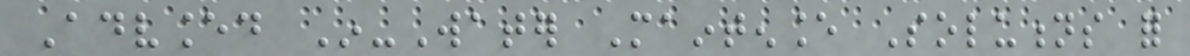Advanced In-Water Maintenance Solutions for
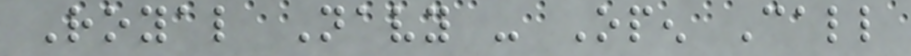Royal Navy - Open Call
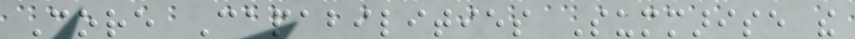Core Capabilities Summarise the
